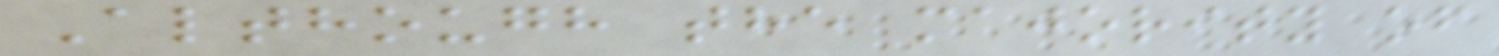Although the majority of
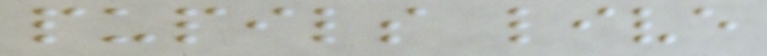pupils live
